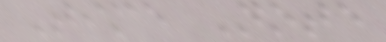Time Note
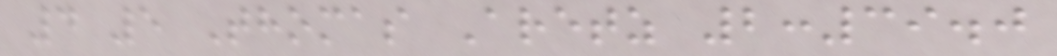4 5 Thomas Aretz 2:39.0
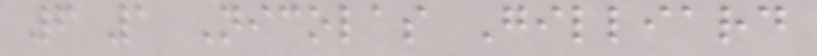6 1 Nicolas Gilliard
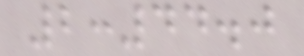2:44.0
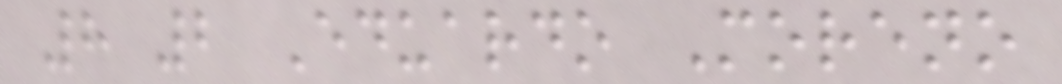8 2 Eduardo Moreno
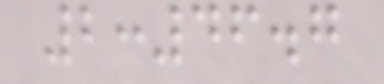2:46.7
